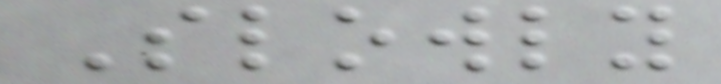Slowly
